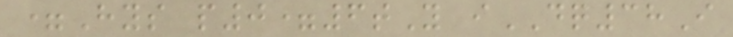=Hys p0=6tY iDQ38I
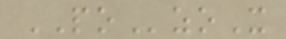POzoX
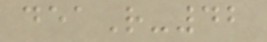deaR-42
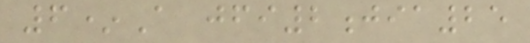6*A jfi2jia25
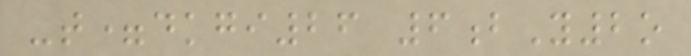-t=dkgi26 6bY2o
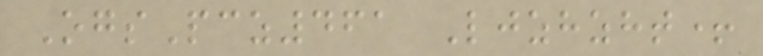OgsPcz461 Ljzhzht+
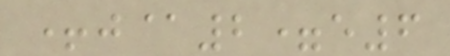+j@2=e6
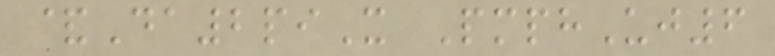&Da2piX PmphUj6
